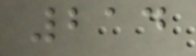214
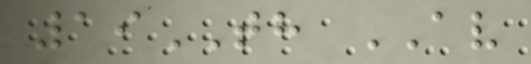19TH AV
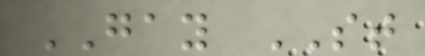GAY ST
